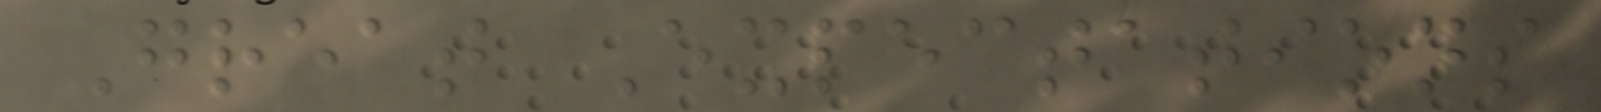Great Expectations
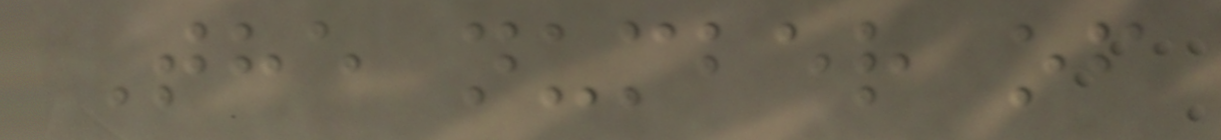The number of
